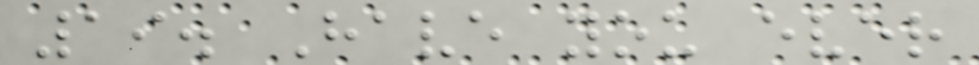19. Have you ever
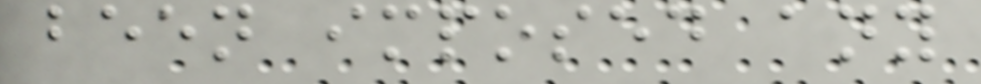been imposed any
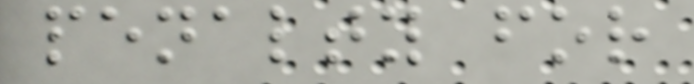penalty for
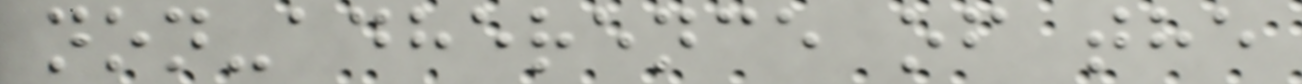non-adherence of the
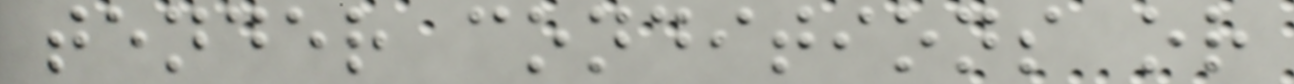tender conditions or
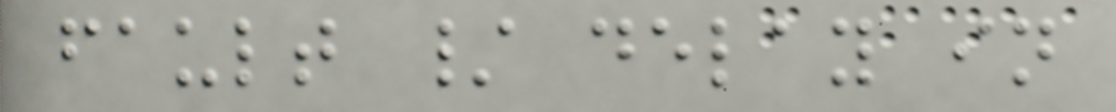fault / delay in
